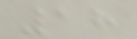18
